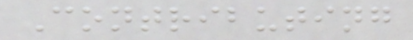Contributing
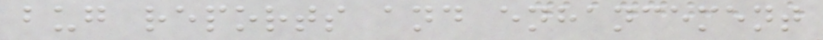bug reports and enhancement
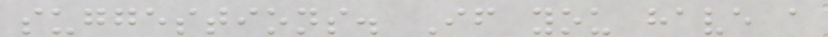suggestions. If you have a
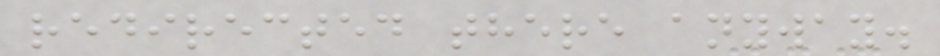redirected there anyway.
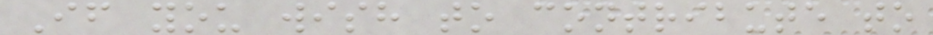If you wish to contribute to
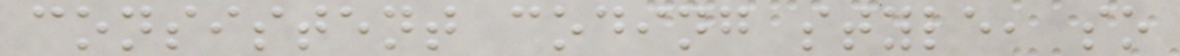consistent coding style, so
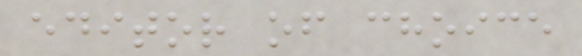editor of choice
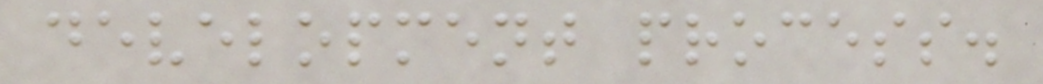development process.
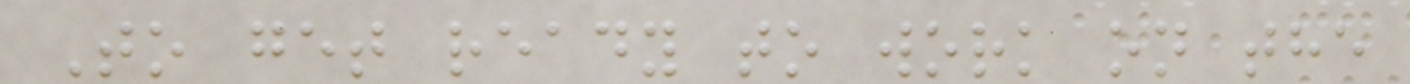To get ready to work on the
